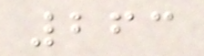263
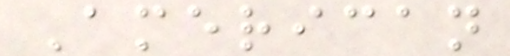American
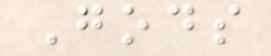Gods
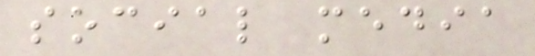social media
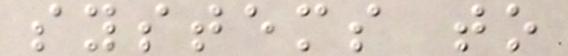systems to
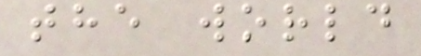the world
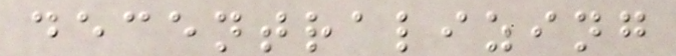decentralizing
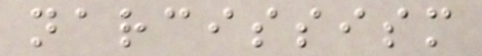narcissism
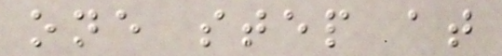one step at
